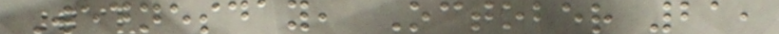Wednesday, October 21,
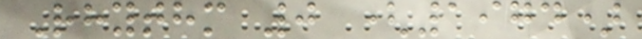Rhythm 0 (1974)
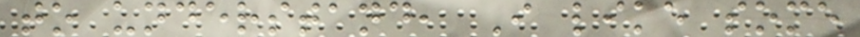to understand, I like some
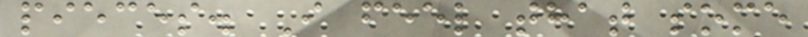pieces. I feel that some
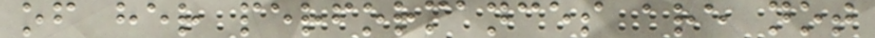of her performances are not
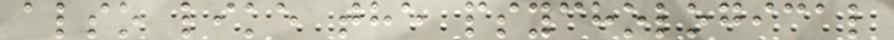also like the psychological
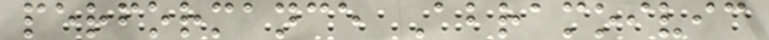performance Abramoivic
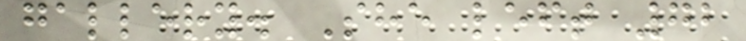gallery. She left 72
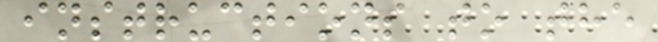instructions to the
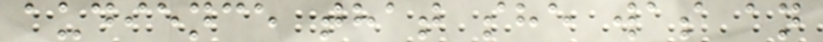audience that she was an
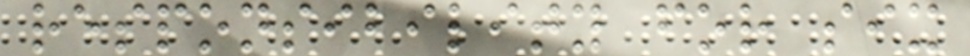responsibility for six
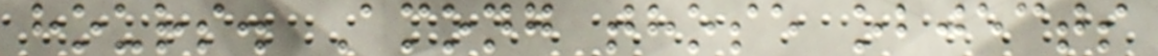hours. Among those objects
